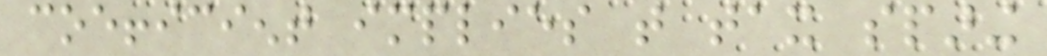coefficient implies that tax sparing
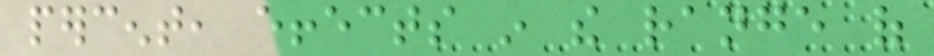percent, effects in the range of
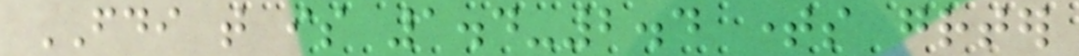FDI that is 1.4-2.4 times greater
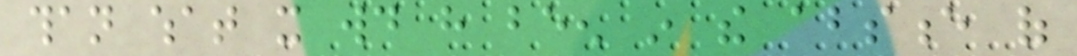than what it would have been in the absence of
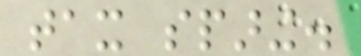tax sparing.
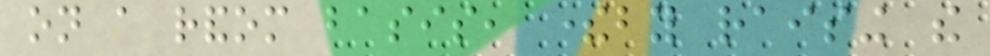on a random basis, thereby raising the
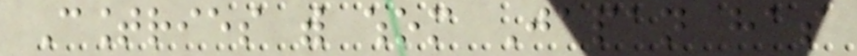Countries with whom Japan has
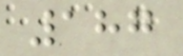187
